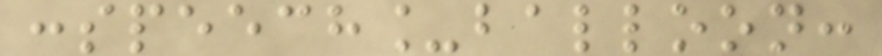:speech_balloon:
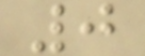0
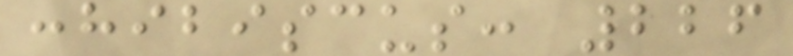:hibiscus: 226
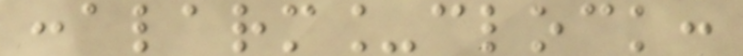:alarm_clock:
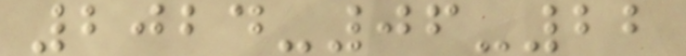2024-06-22
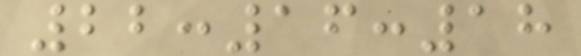22:16:18
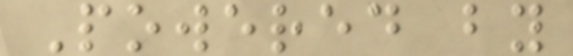Powered by
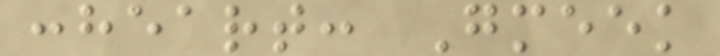:heart: Gmeek
